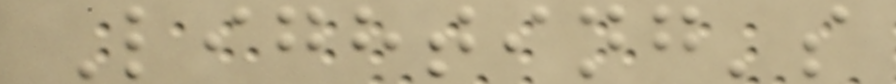Lighting's
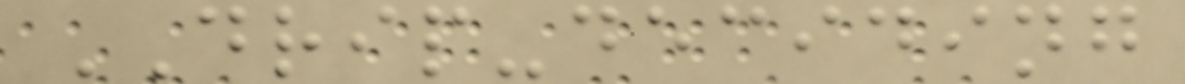DRIP-deciding
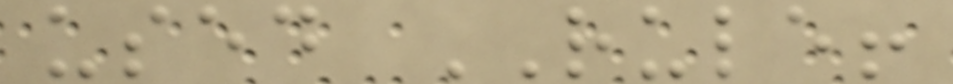used RULE!
